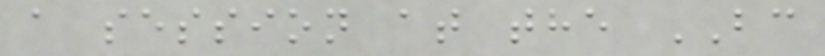a session at the BC
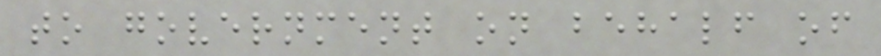to government on behalf of
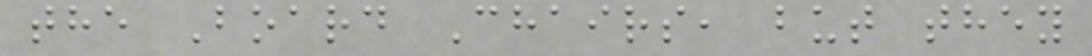the Board Chairs, but they
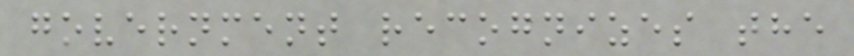government recognizes the
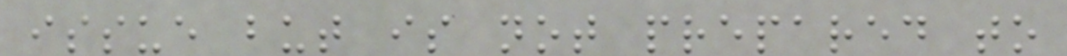issue but is not prepared to
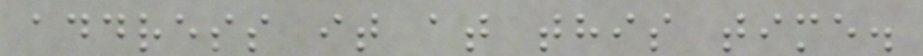address it at this time.
